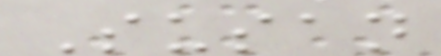Susan
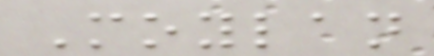Moylan
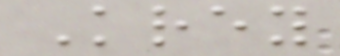Krey
